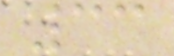33
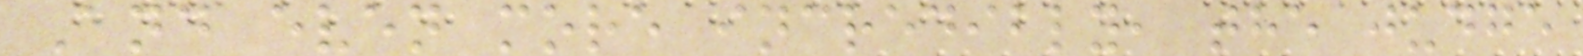And even more incredibly, the judge
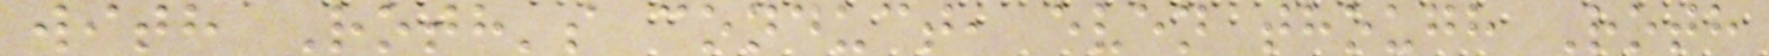with Roth's conduct, even though Roth
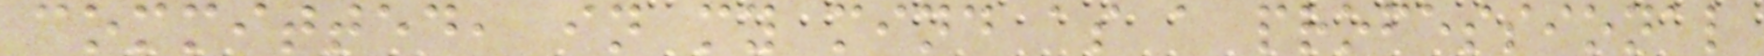committed, in my mind as a professional
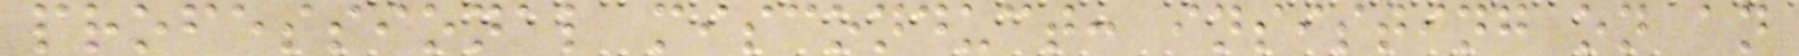professional misconduct: insisting on an
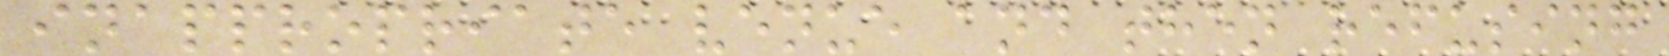inappropriate venue and then refusing
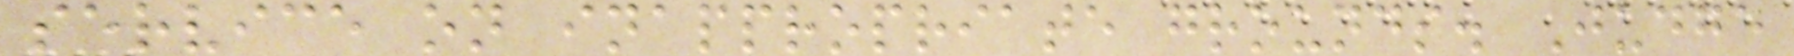service on inappropriate grounds. Judge
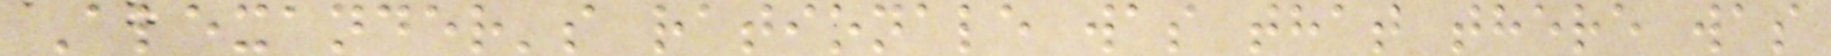Alexander's rationale was that there was
